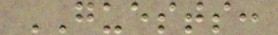GUESTS:
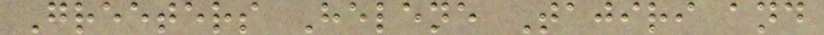Greeters Helene Tajiri and
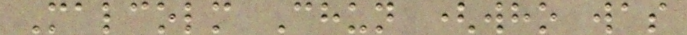Malcolm Chun (who was
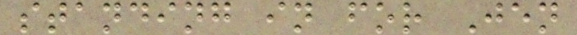standing in for Jen
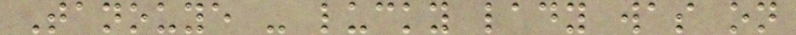Tanouye - lucky lady was on
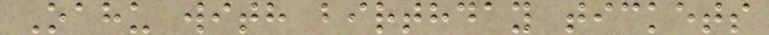Oahu with birthday tickets
